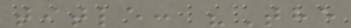title: "The
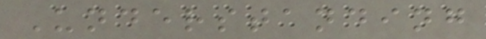Understanding
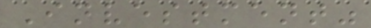Investment"
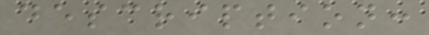description:
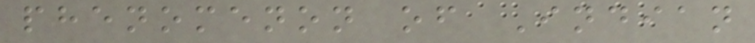phenomenon of Indian
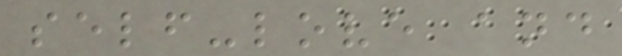self-love and
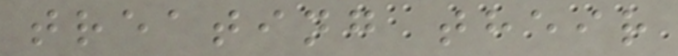treating their
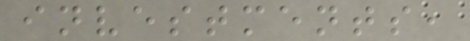investments,
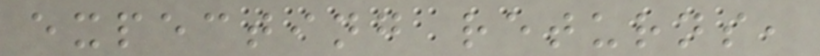expecting returns,
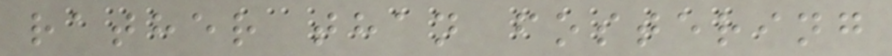rather than fostering
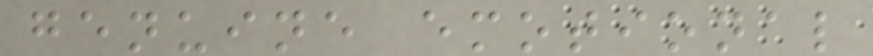genuine emotional
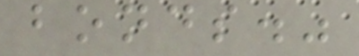bonds."
